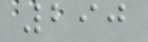290
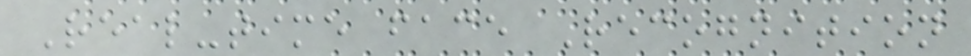Real-time face Recognition
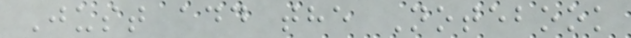Just add the Notebook
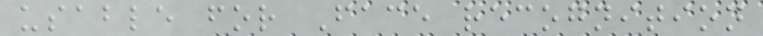usable for Face recognition
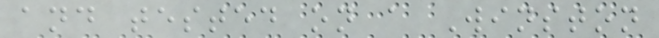and tested on a Winston
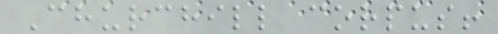Churchill corpus!
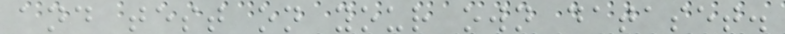and test on your own dataset.
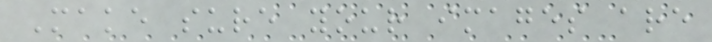Make sure your images are
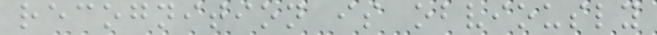recognition is obviously
